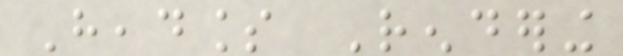Headless Rendering
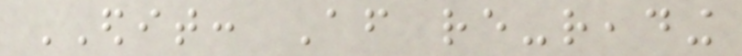EDIT: After re-reading
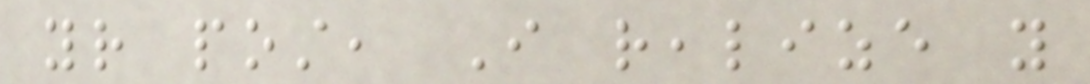your post, I realize you
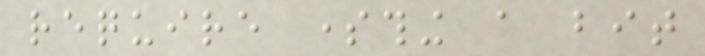require something a bit
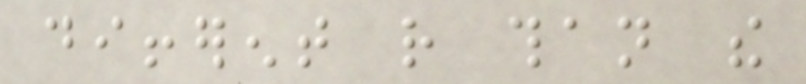different rather than the
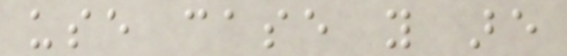use case you are
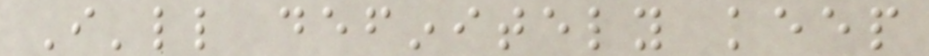I'll definitely keep
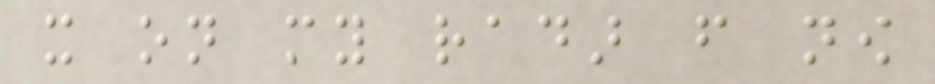it on my radar from now
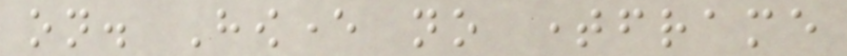on. However no timeframe
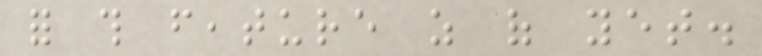for this feature as of yet.
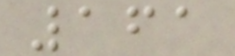161
